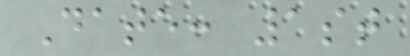Date: 1st
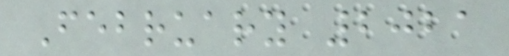February 2021
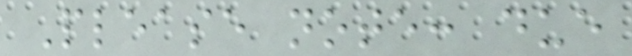Please note: due
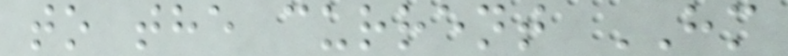to the current HM
